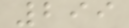299
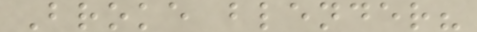Broke blender?
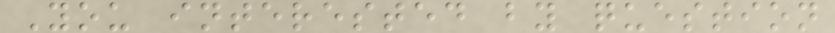You interested by question
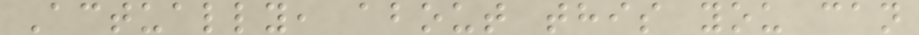Actually, about this you can
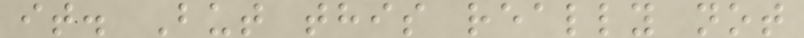it. But this really not
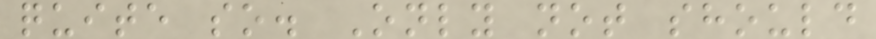quite so. Only not should
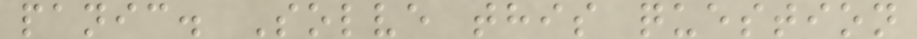panic. Solve this question
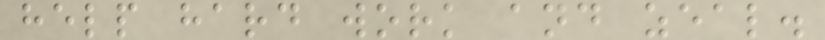help hard work and zeal.
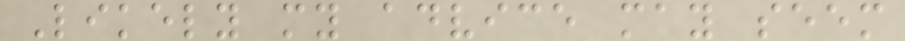Likely my advice may seem
